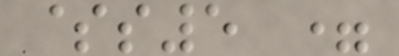$s5 =
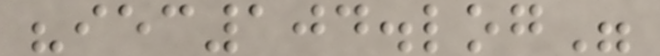"iec104.log"
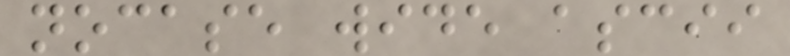nocase wide ascii
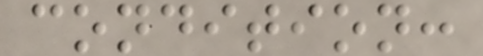condition:
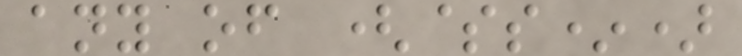any of ($s*)
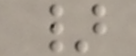}
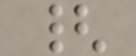{
